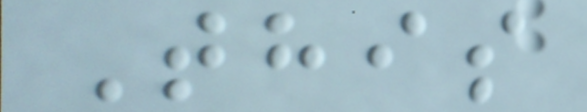This
